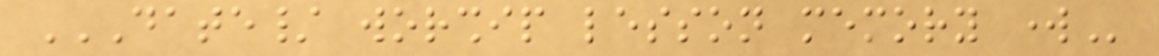DATE/ WORSHIP LESSON MEMORY WORK
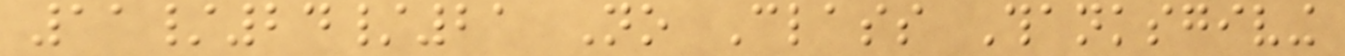11/24/21 No Class Thanksgiving
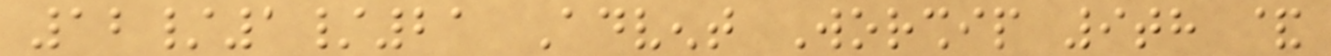12/1/21 Advent Worship 9th &
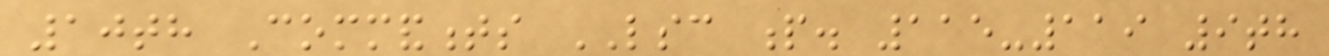10th Commandments LSC p. 115-119 9th
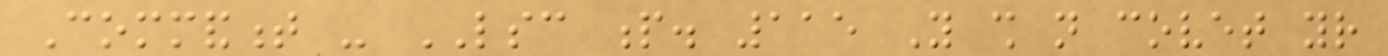Commandment - LSC p. 115 You shall not covet your
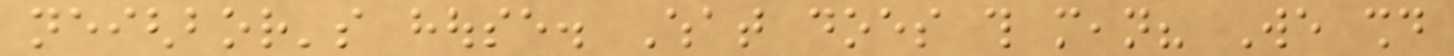neighbor's house. What does this mean? We should
